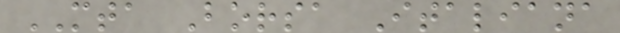MTA Borsa Italiana
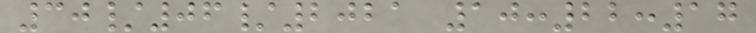30/06/2021 10:22:17
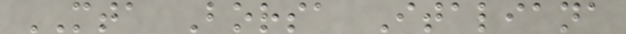MTA Borsa Italiana
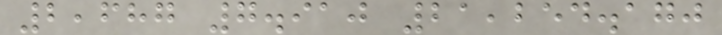2,687 7.910 21,254.170
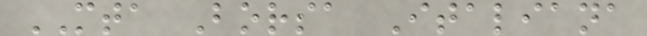MTA Borsa Italiana
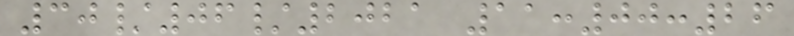30/06/2021 11:00:26
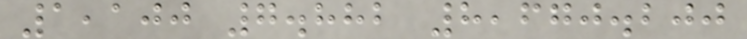1,100 7.882 8,670.200
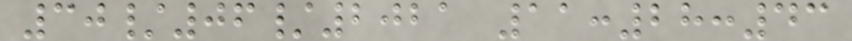30/06/2021 11:28:43
